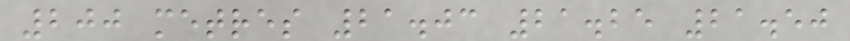200 metres 21.03 21.25 21.50
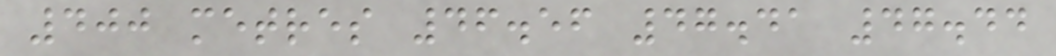400 metres 46.56 47.41 47.44
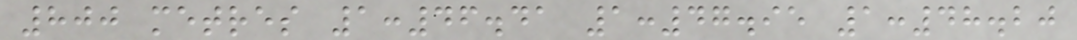800 metres 1:46.41 1:47.95 1:48.20
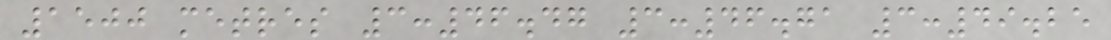1500 metres 3:46.47 3:46.71 3:49.25
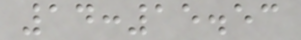14:15.53
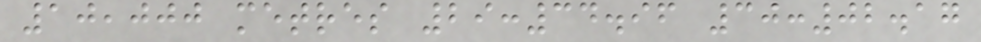10,000 metres 29:34.96 30:02.17
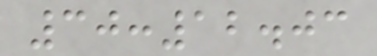30:12.03
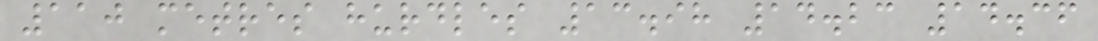110 metres hurdles 13.98 14.23 14.36
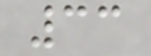33
